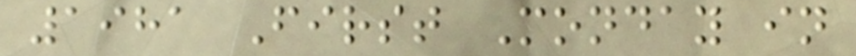1981 First Monday in
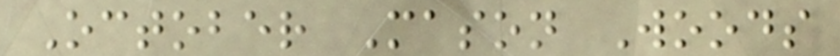October Mason Woods
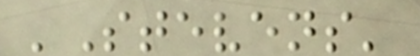'Stevens'
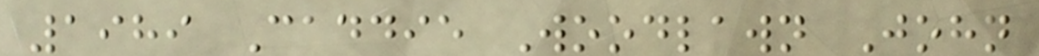1989 Caddie Woodlawn John
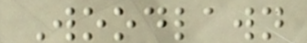Woodlawn
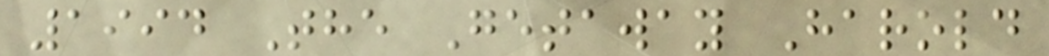1994 The Getaway Harold
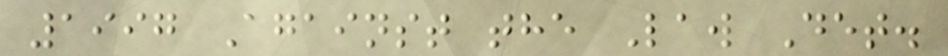1997 Against the Law Det.
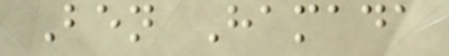Ben Hamada
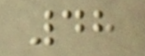48
